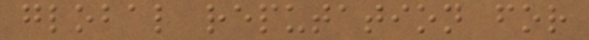global reputation for
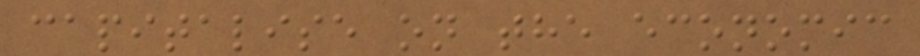capitalise on the economic
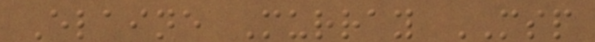Elaine Murray MSP
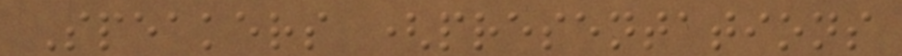Speakers (presentations
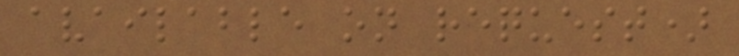available on request)
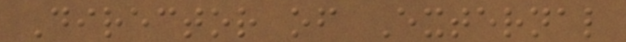Director of External
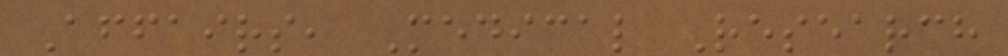Affairs, Medical Research
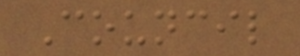Council
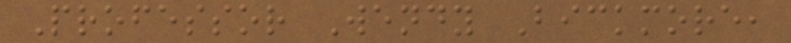Professor Wendy Bickmore,
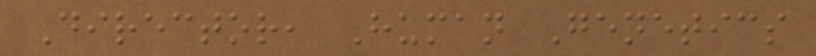Director, Human Genetics
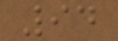94
